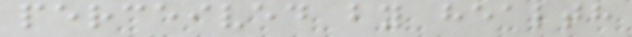perceived by health
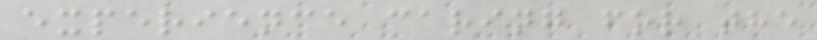experience caring for the
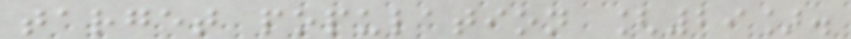target population [29].
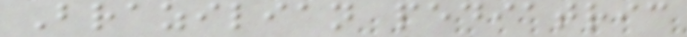Brazilian pediatric
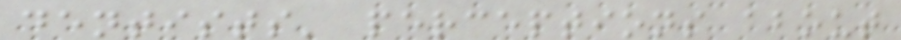dentists' perceptions about
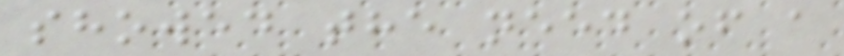showed the need of a
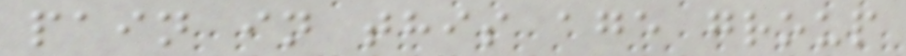pain in this age group
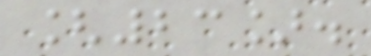[23].
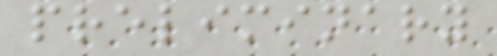preliminary
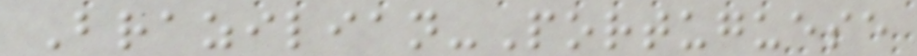Brazilian-Portuguese
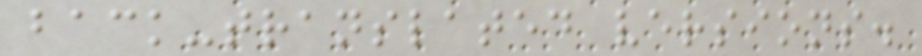back-translated versions.
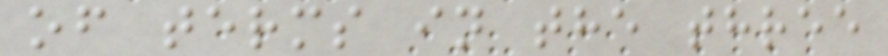of terms in the three
